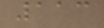113
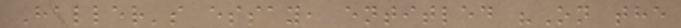Haller's essay, entitled "On the
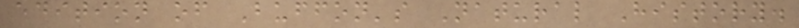edition of Buffon's Natural History.
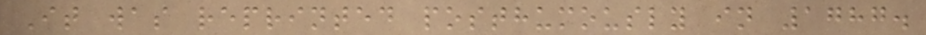It was reprinted posthumously in 1787.
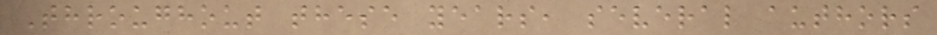Throughout these years, several authors
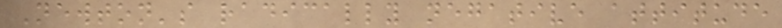Newton's radically negative attitude
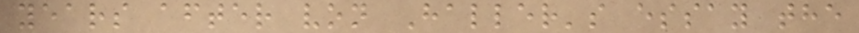years after von Haller's essay the
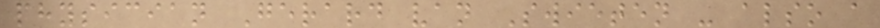physician Gerard van Swieten - also a
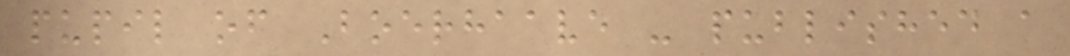pupil of Boerhaave - published a
